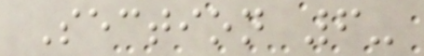Section 6-
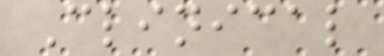Clinical
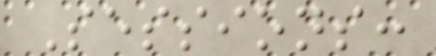Sessions:
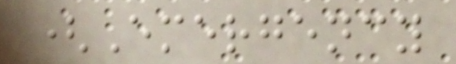(Emergency
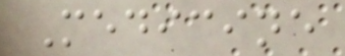Medicine
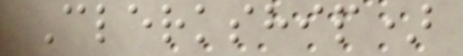Clerkship)
